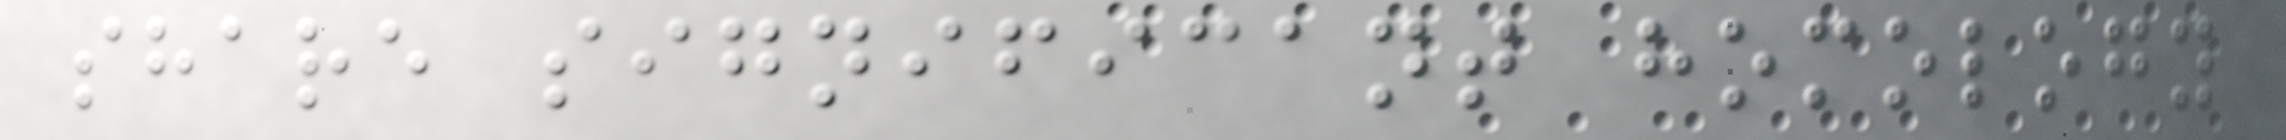share significant homology
